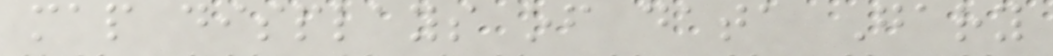map displays of data Gary
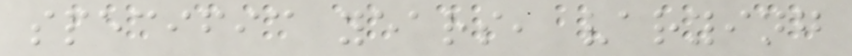specific years, varying
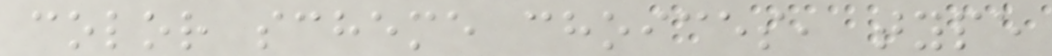color scheme choices, type
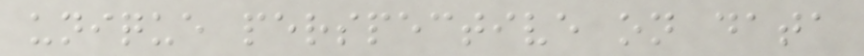unique perspective on data
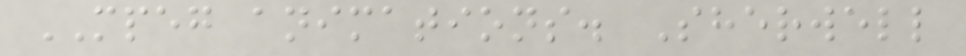MPEG animations. Sherwell
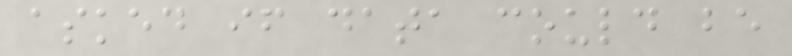asked if data could be
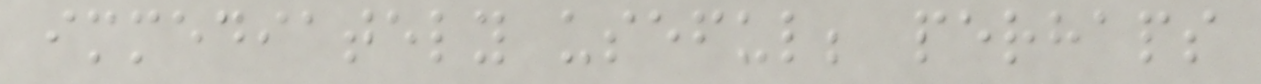immediately useful; perhaps
